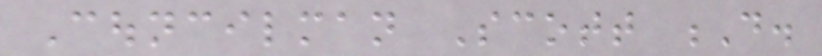Councilman Scott D.
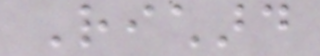Richard
